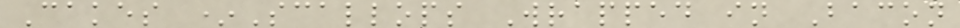Cakes *Scallops Wrapped in Bacon
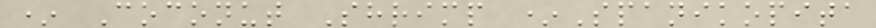* Coconut Shrimp *Spanikopita
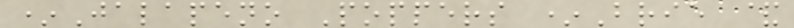*Jalapeno Poppers *Brie &
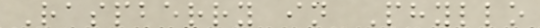Raspberry in Phyllo
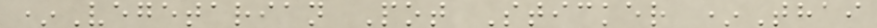*Vegetarian Pot Sticker *Thai
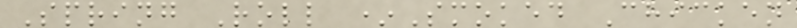Spring Roll *Smoked Chicken
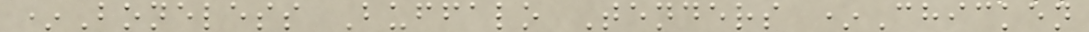*Boneless Buffalo Tenders *Chicken
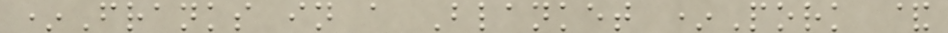*Franks in a Blanket *Pork &
